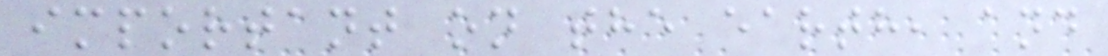important on the earth, and
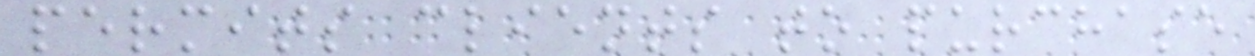permits clients to purchase
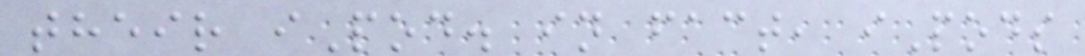their iPod. in fact, iPods
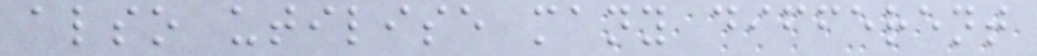also utilise many different
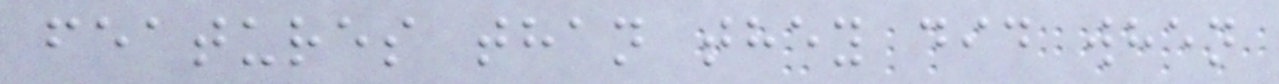features than they did when
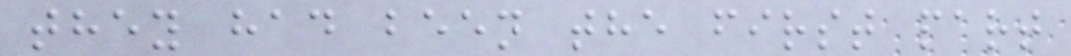they had been the first part
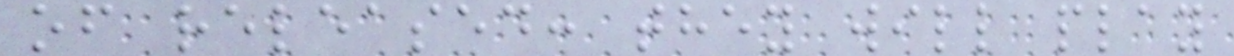of released: they will play
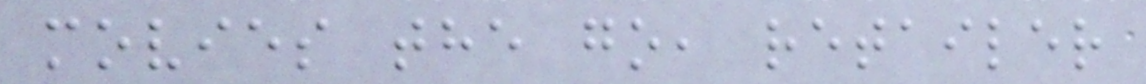movies the go, retailer
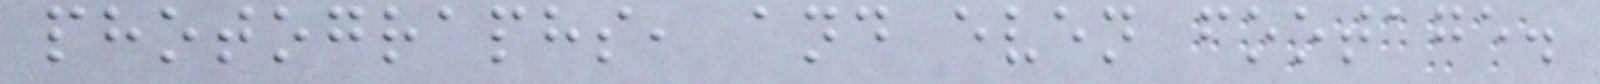photographs, and even footage.
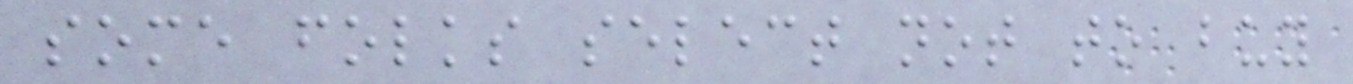some folks select not to buy
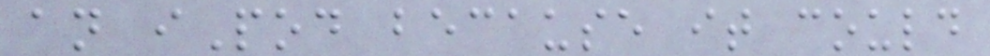an iPod because it could
